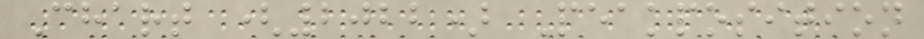Chart (2022) Peakposition
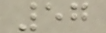57
